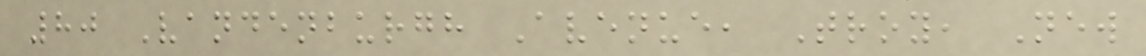80 Vandenburgh Avenue, Troy, New
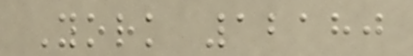York 12180
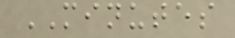MINUTES
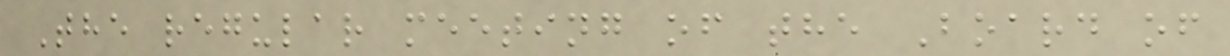The regular meeting of the Board of
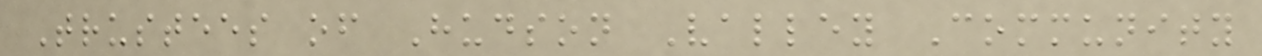Trustees of Hudson Valley Community
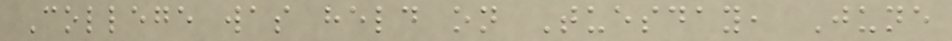College was held on Tuesday, June
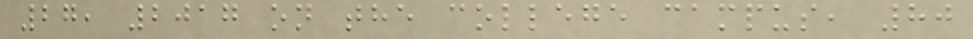27, 2017 on the college campus, 80
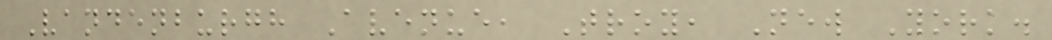Vandenburgh Avenue, Troy, New York.
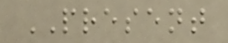PRESENT
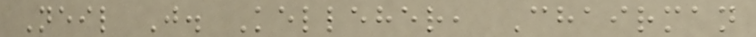Neil J. Kelleher, Chairman
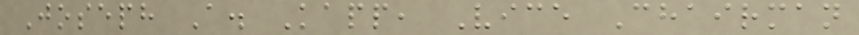Joseph A. Kapp, Vice Chairman
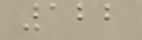122
